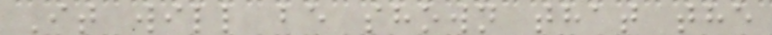It will be shown that the
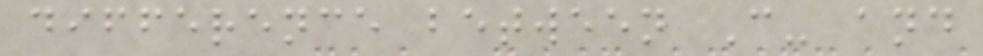difference between C- and
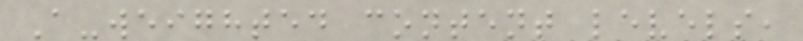A-weighted content levels,
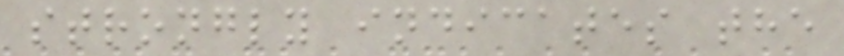strongly indicates the
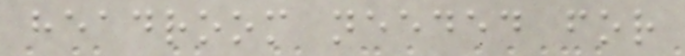headroom needed for
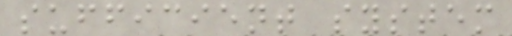sufficient system
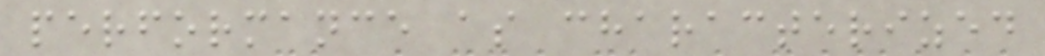performance as characterized
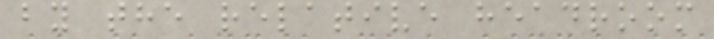by the relative headroom
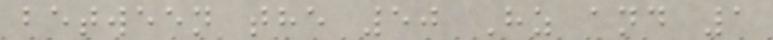between the 50 Hz and 1
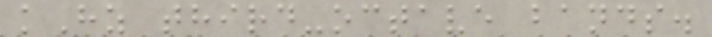kHz third-octave bands.
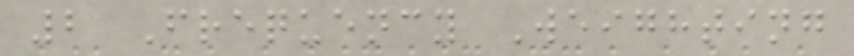2 Frequency Weighting
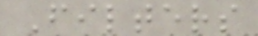Filters
